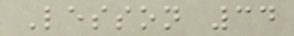Lesson 34
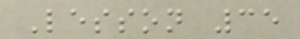Lesson 35
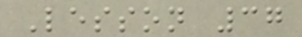Lesson 37
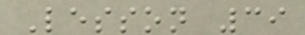Lesson 39
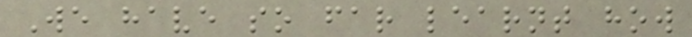We have so far learnt how
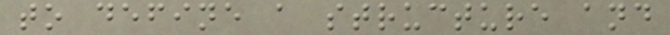to define a structure and
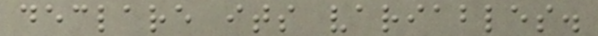declare its variables.
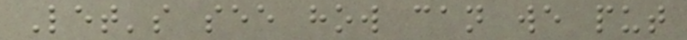Let's see how can we put
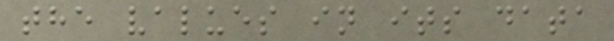the values in its data
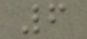6
